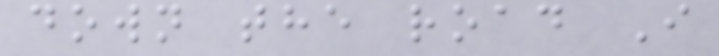down the road I
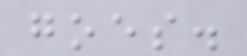goes.
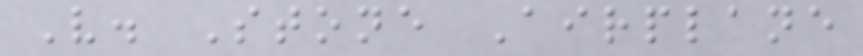V. Stone Airplane
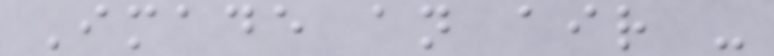Imade an air -
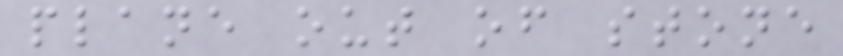plane out of stone
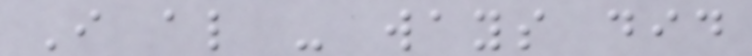I al - ways did
